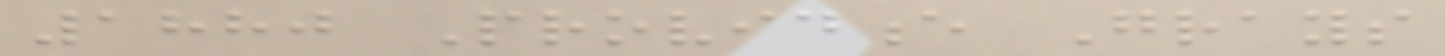1880 Providence Grays
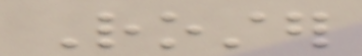Roster
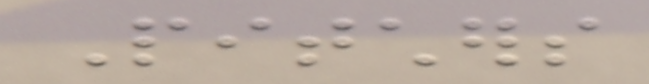Pitchers
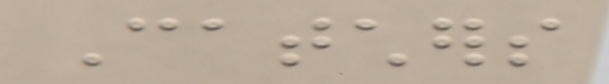Catchers
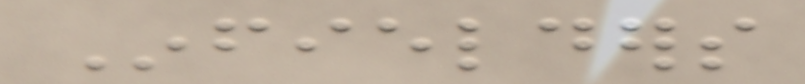Infielders
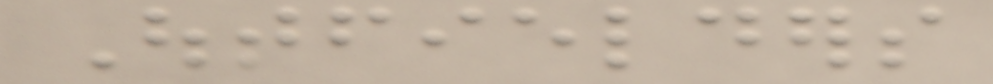Outfielders
